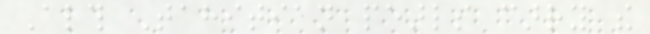Although Tahitian pearls carry the
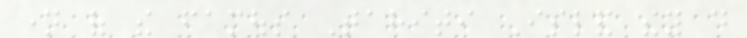name of the famous Tahiti Island they do
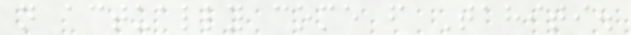not actually come from Tahiti.
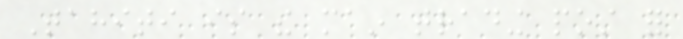Tahiti is the main trading post for
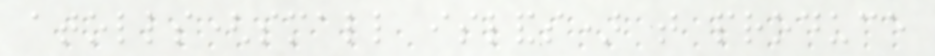atolls(small islands) that produce
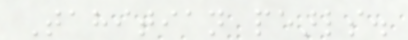Tahitian pearls.
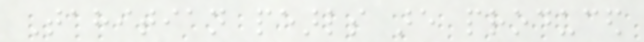Tahitian pearls are produced
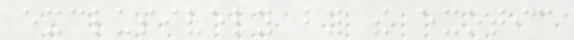exclusively by the exotic
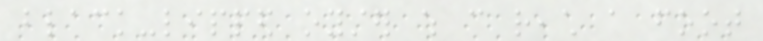black-lipped oyster which can reach a foot
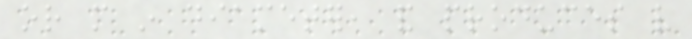or more in diameter, and produces very
